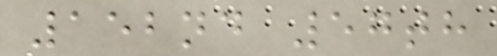152nd 57th
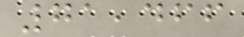71,466
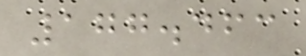177.463
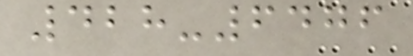428-6476
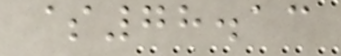$78.13
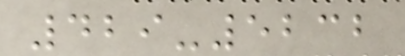429-5232
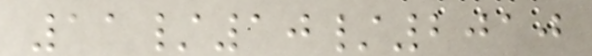11/10/2010
